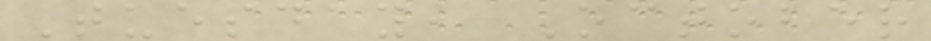Tuesday, October
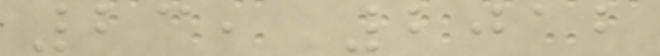23, 2012
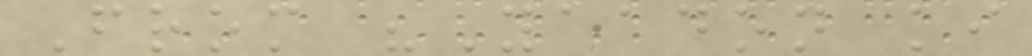From "Yaadon ki
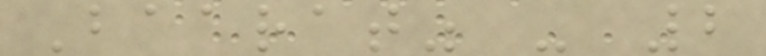Baarat" - 2
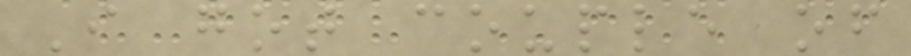I got couple of
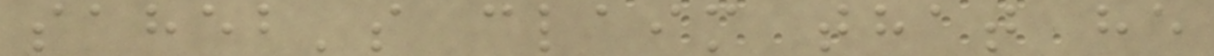saheb's claim that he
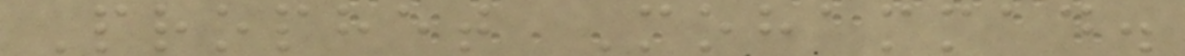Prophet Mohammad.
